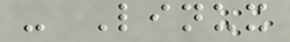- Linux
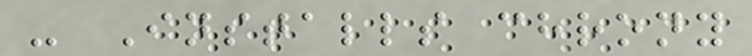- Installs chrony
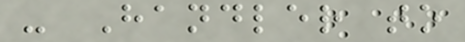- Handler to
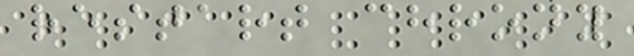restart chrony
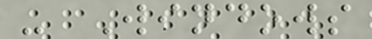- Windows
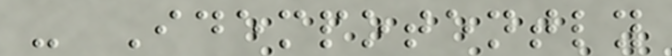- Idempotently
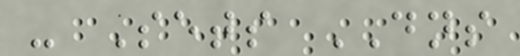- Sets DNS
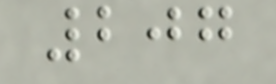207
